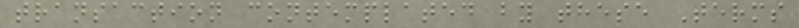transaction contemplated by these Terms
